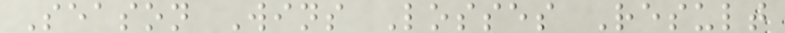Season Wins Losses Result
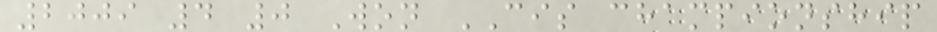2009 4 0 Won CIS championship
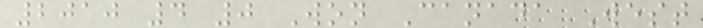2010 4 0 Won Canada West
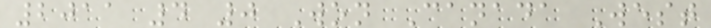2011 4 0 Won Canada West
